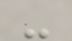-
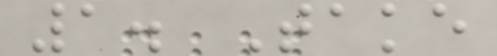1. Take
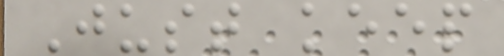Just keep
